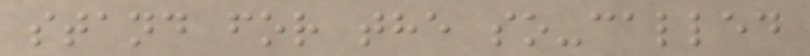stand for the so-called
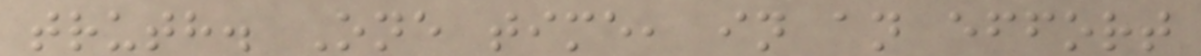truth. One time, in an effort
